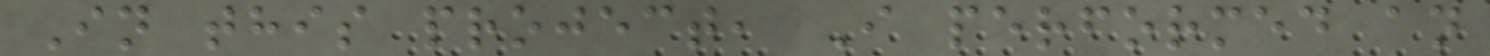In this project, I performed an
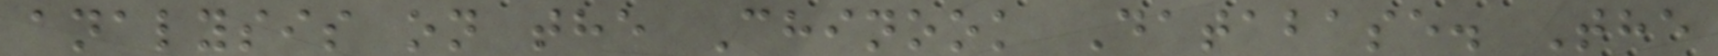analysis on the Chinook Database. The
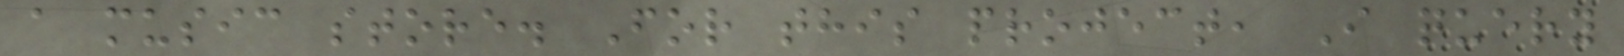a music store. For this project, I query
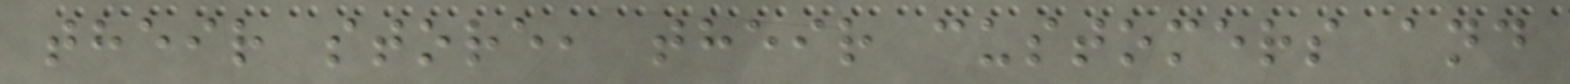their store, their customers and
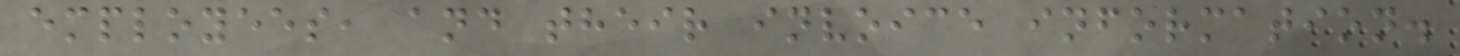employees, and their invoice information.
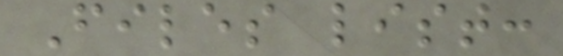Files list:
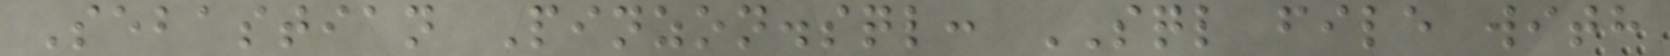Sebastian Pinzon.sql: SQL file with
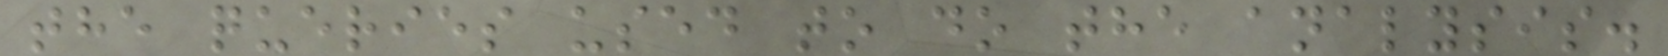the queries used to do the analysis.
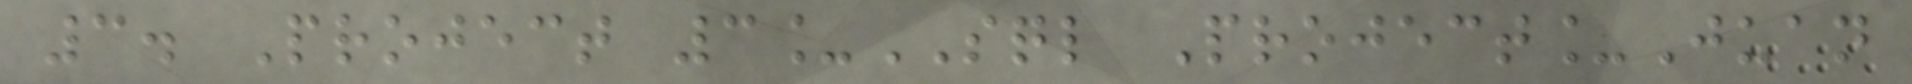3. Project 3_SQL Project_Juan
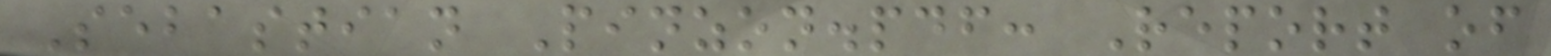Sebastian Pinzon.pdf: Report of
